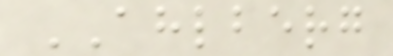AHLBERG
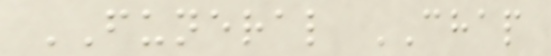FUNERAL CHAP
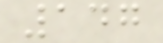147
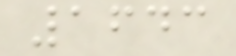1643
